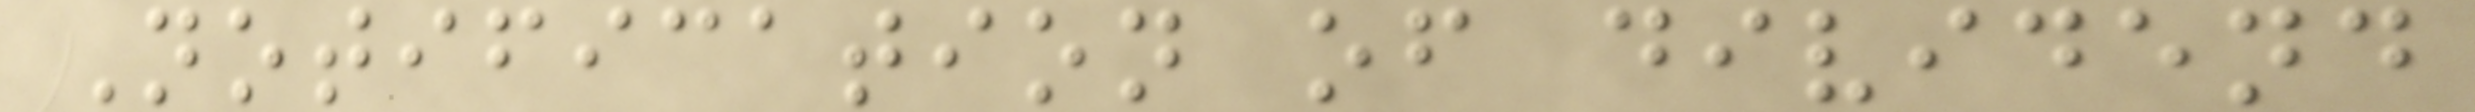Notification of dividend
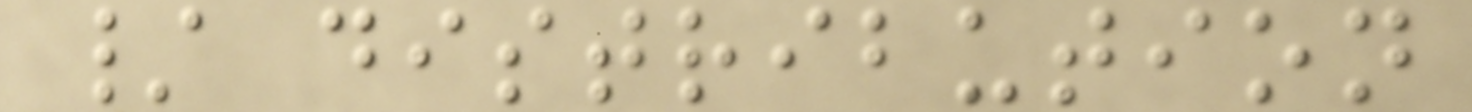/ distribution
